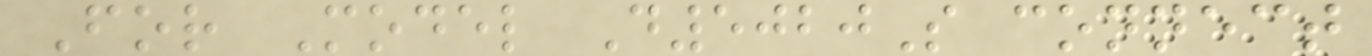For Model D5020S connect
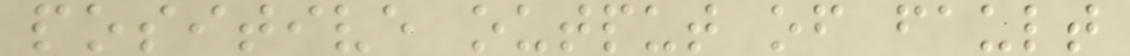positive output of fault
